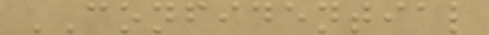CONFIDENTIAL
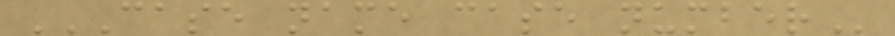CASE NAME CASE NUMBER
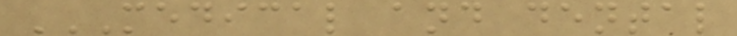MEDICAL AND DENTAL
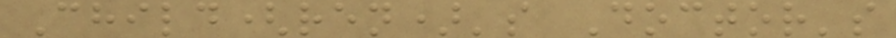Child(ren)'s Doctor's
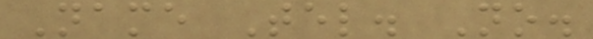Name Tel. No.
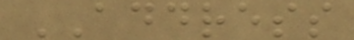ADDRESS
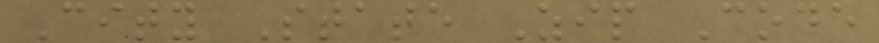City State Zip Code
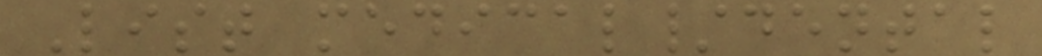List medical/dental
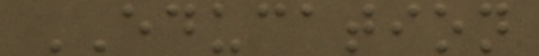EDUCATION
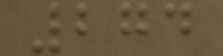274
